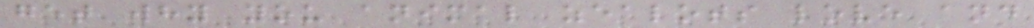get why you animal zealots love and
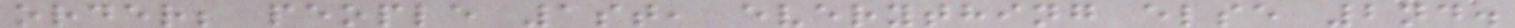order; people 1st, everything else 2nd.
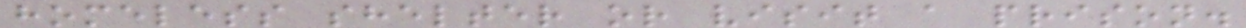homeless shelter or visit a prison.
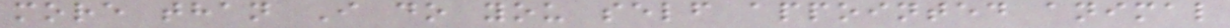more than I do you self appointed animal
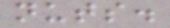nuts.
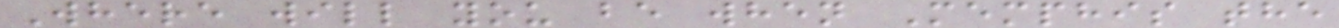Where will you be when Memphis the
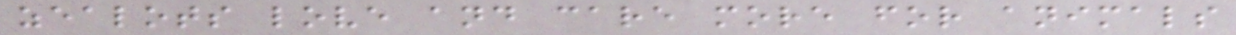zealots love and care more for animals
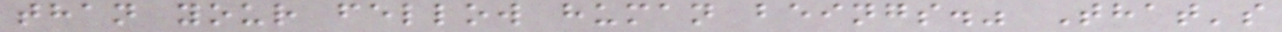than your fellow human beings." That's
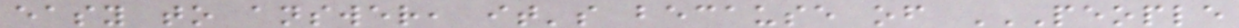easy to answer, it's because of PEOPLE
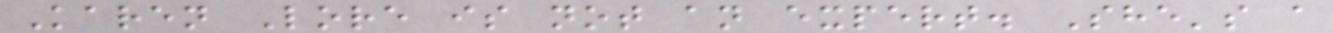Karen Lore is not an expert. She's a
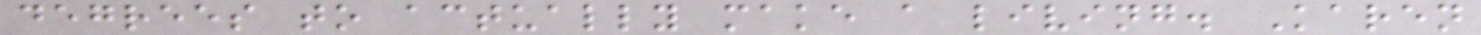degrees to actually make a living. Karen
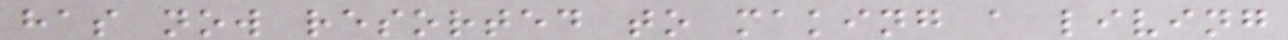has now resorted to making a living
